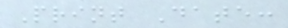Print Date:
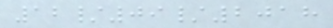12/09/2018
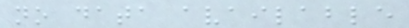no data available
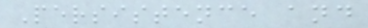Persistence and
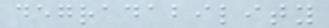degradability
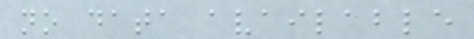no data available
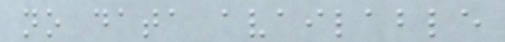no data available
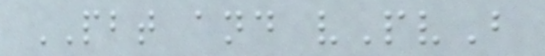PBT and vPvB
